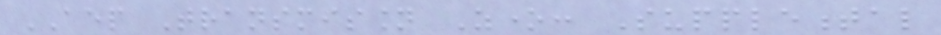AEP Transmission Zone: Supplemental
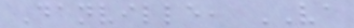Danville, VA
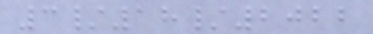3/18/2022
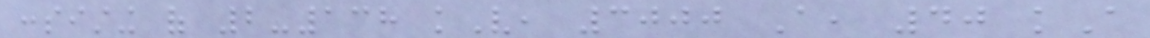consisting of 2-138 kV, 3000 A, 40 kA
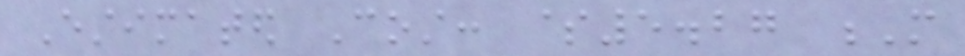Estimated Cost: $5.27 M
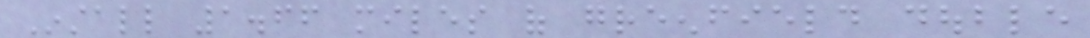Install 1.66 miles of greenfield double
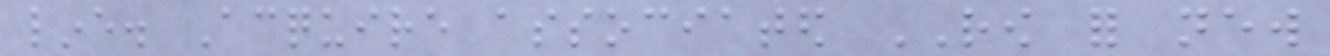line. Acquire associated ROW for new
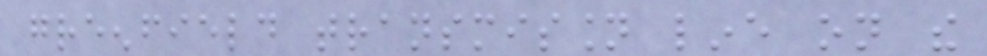greenfield transmission line on the
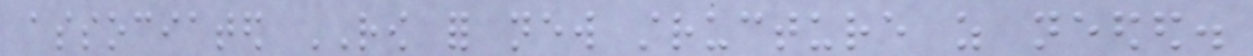associated ROW for new structure as needed.
